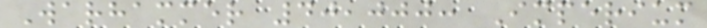Warhammer 40,000: Imperium
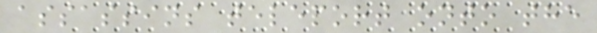assassins teleport onto the
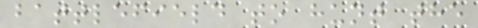battlefield to hunt the
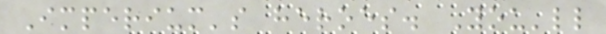Imperium's heroes. You'll
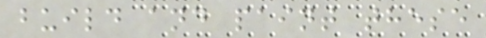build and paint these
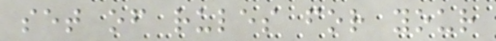set of rules for your
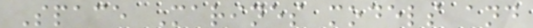Space Marines models and
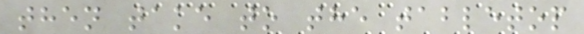then take to the tabletop
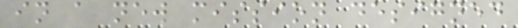in a new mission designed
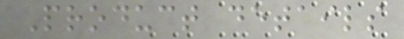Product details
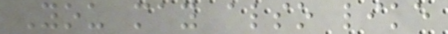You may also like
